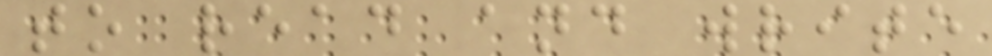to read and write
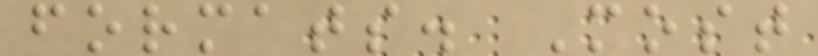formats. Most
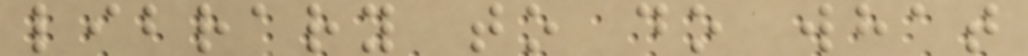library to do what
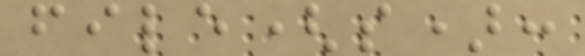file(s):
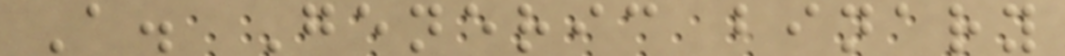A. Generic binary
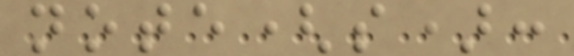note(s):
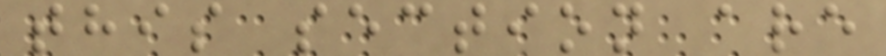this section are
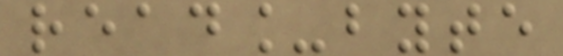read_byte
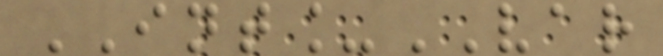INT_VAR
